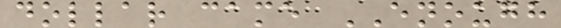dollar came ENOUGH
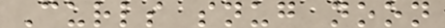Curls snug noon
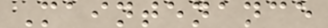Maintenance
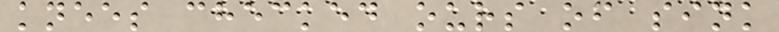knees checked ours of sink
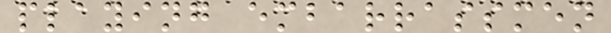playing embarrassmen
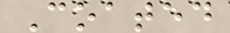Coated
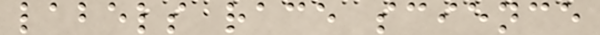labels race science
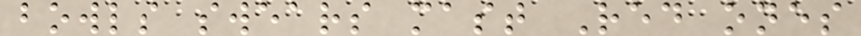bowls swears mast Red ones
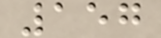157
